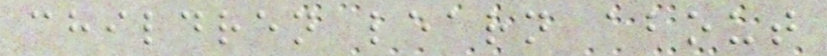children learn about
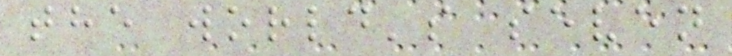the world's seven
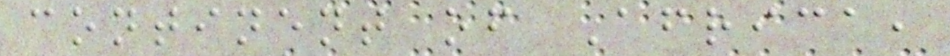continent of Africa,
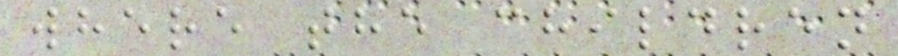where the children
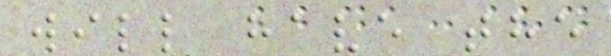will have the
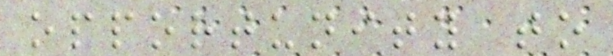opportunity to
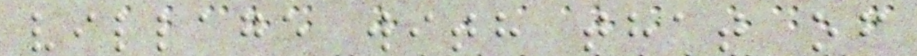village with that of
